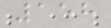158
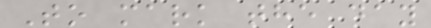To mark the day
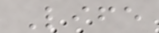Life
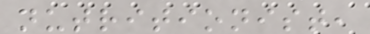nutritionist,
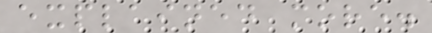explained more.
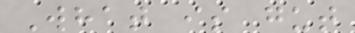What is gut
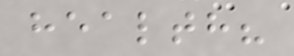health?
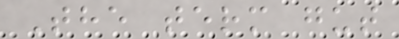The term gut
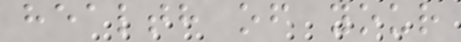health of your
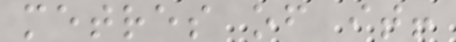metres of it!
